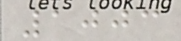1003
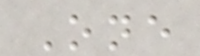One
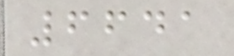6641
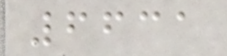6631
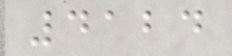4124
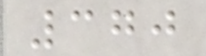370
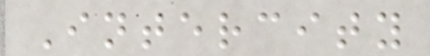Intercity
